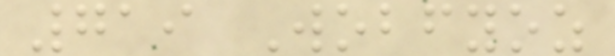719 Wobfyoz
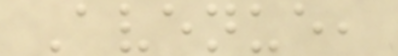Avenue,
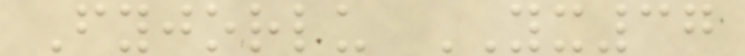Fyjorlu YX37
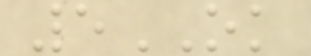5OK
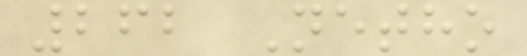262 Netho
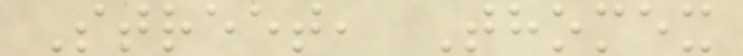Street, Thomex
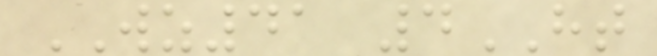WZ41 4HT
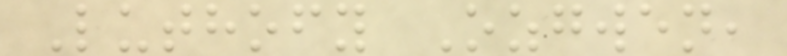Luthofy Ozgwen,
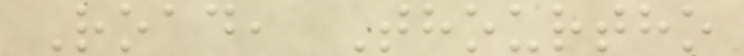Road, Thourtho
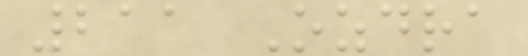211 Ozdra
